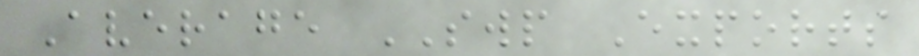Average SWP Exports
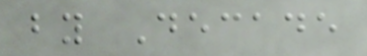by Decade
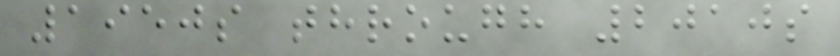1950s through 2010s
